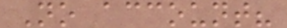No account?
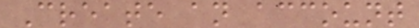Create an account
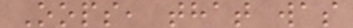Oops, that was
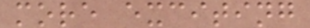more exciting
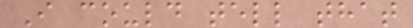I could tell that
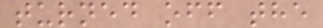turned off the
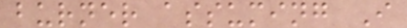burner assuming I
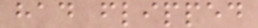had flipped
